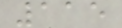115
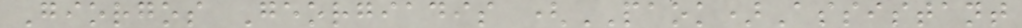Giorgos Georgiadis (PAOK)Assistant
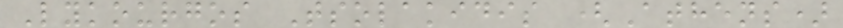Lykourgos Tsolakidis (Athens)
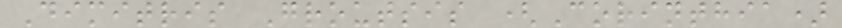Dimitris Groutsis (Corinthia)
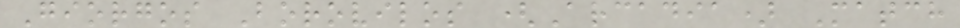Giorgos Borovilos (Arcadia) Match
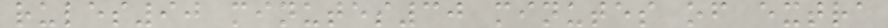rules90 minutes30 minutes of extra
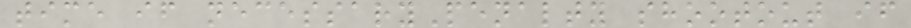time if necessaryPenalty shootout if
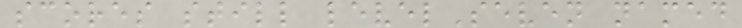scores still levelSeven named
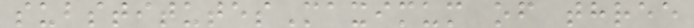substitutesMaximum of three
